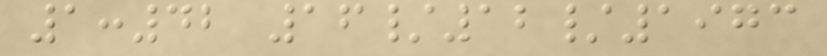1:42 16/12/1973
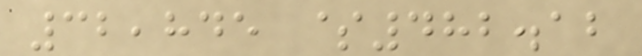32,845 $482.12
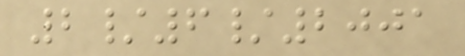2/6/2001
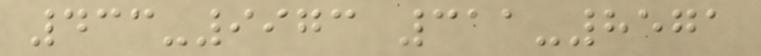433-9973 311-8571
